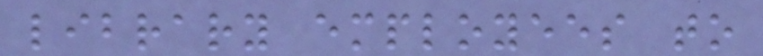library employees to
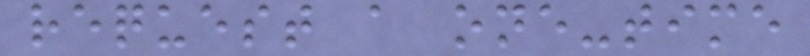request a one-time
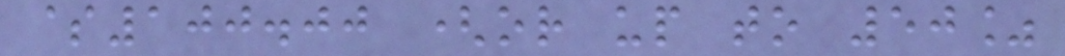$100.00 (or up to 50%
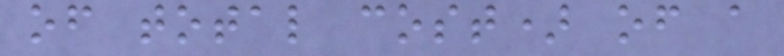of total cost) of a
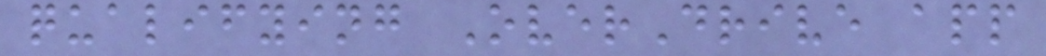qualifying OverDrive app
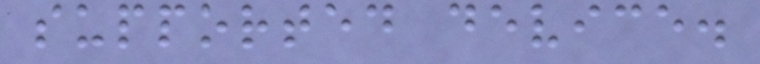supported device.
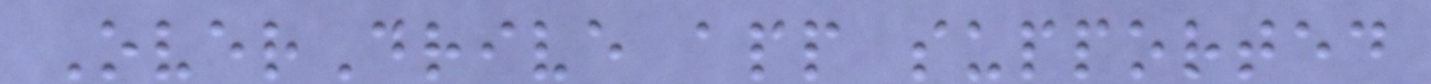OverDrive app supported
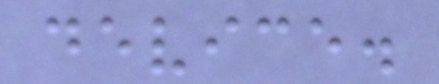device.
